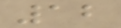12
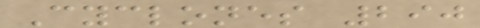Cyclones 290
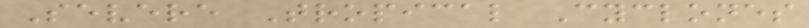Severe Tropical Cyclones
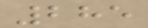285
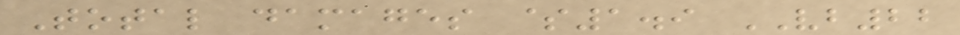Total damages $1.9 VB22
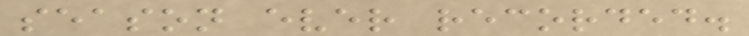season ever recorded.
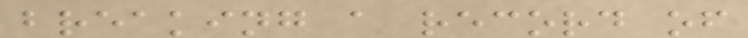breaking a record of
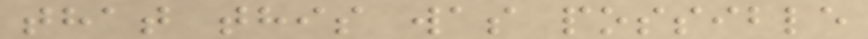that this was possible
